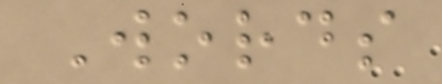Words
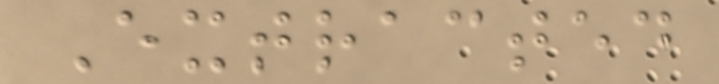Extracted
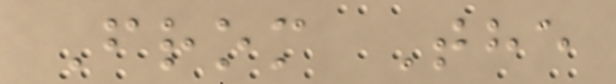From The
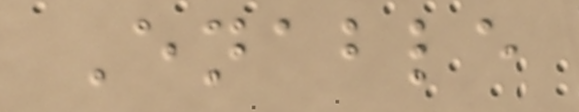Enable
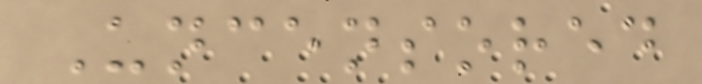Uncensored
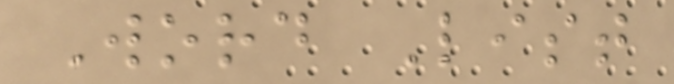Word List
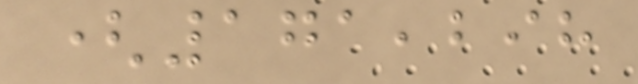(171,298
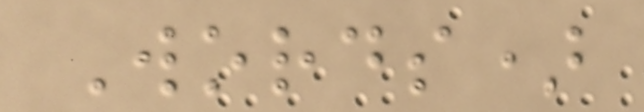Words)
